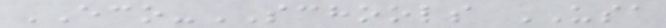ECO-SCHOOLS USA
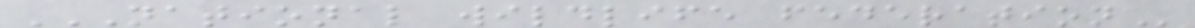NATIONAL WILDLIFE FEDERATION
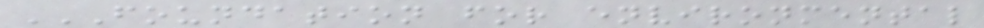FOUNDATION FOR ENVIRONMENTAL
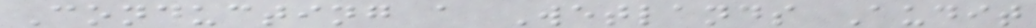Conducting a Wetlands Audit
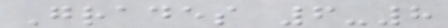Grades 6-8
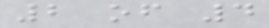2 of 4
